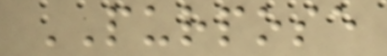PURPOSE
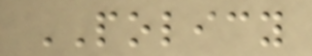POLICY
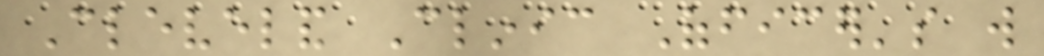Cleveland Clinic Officer's will
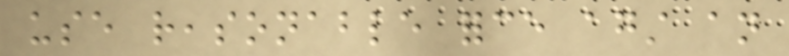use reasonable force against an
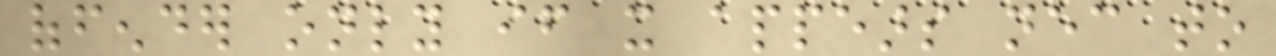offender only if it appears necessary to
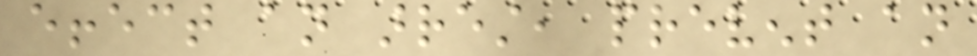effect an arrest, prevent an
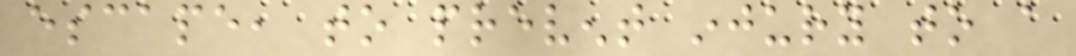escape, to prevent injury to a
